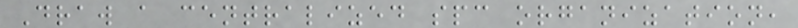Draw a centralized spc organization,
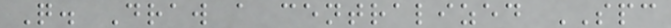Q. Draw a centralized SPC
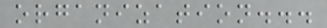organization...
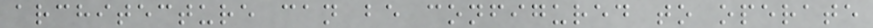architecture can be configured to operate
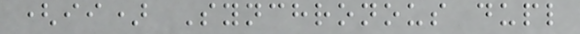(ii) Synchronous dupl
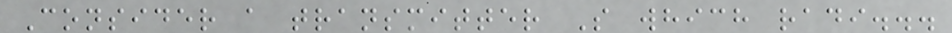Consider a transmitter S which radi...
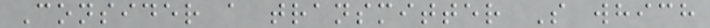Consider a transmitter S which
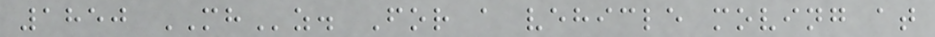1850 MHz. For a vehicle moving at
